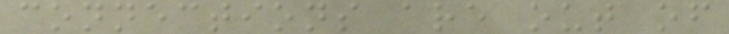connections are out of
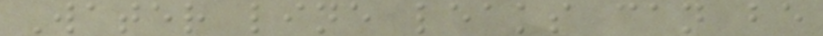Water line leaks can be
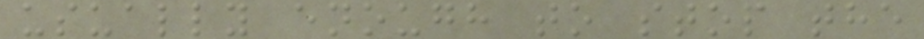usually enough to stop the
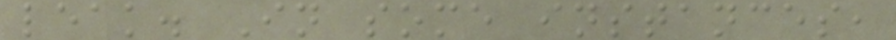leak. In some instances,
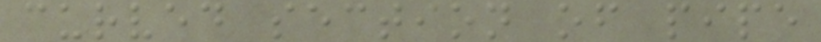curved section of pipe
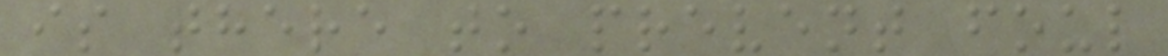is there to prevent foul
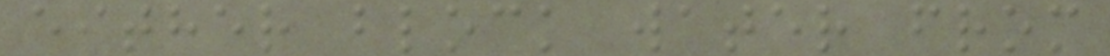either block water from
